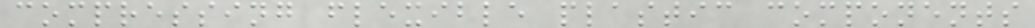compressing flexible plastic components
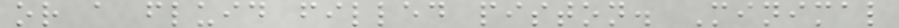or a fluid filled piston. Minimal
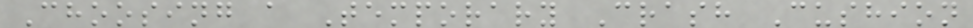Choosing a Temporary Crash Cushion
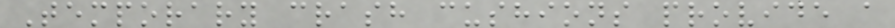Temporary crash cushions provide a
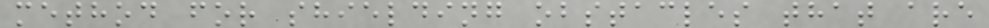method for shielding obstacles that are
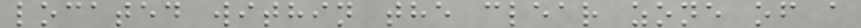located within the clear zone of a
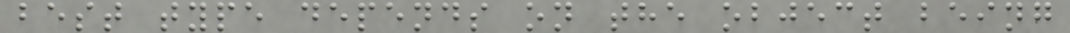best type depends on the object being
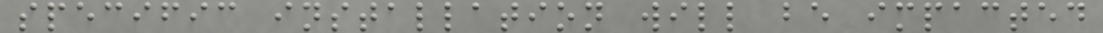specific installation will be impacted
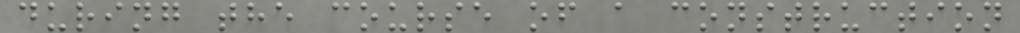during the course of a construction
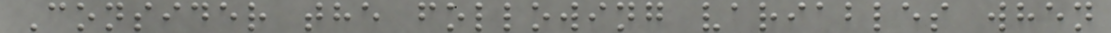Consider the following variables when
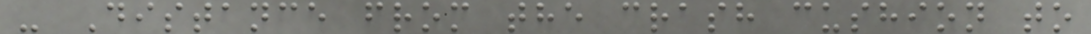- Distance from the crash cushion to
